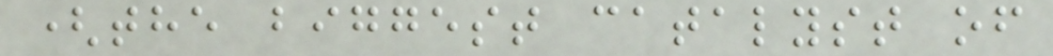(the biggest catalyst of
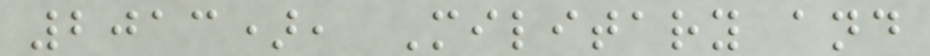2013), Military and
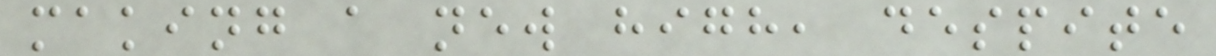making a new high, despite
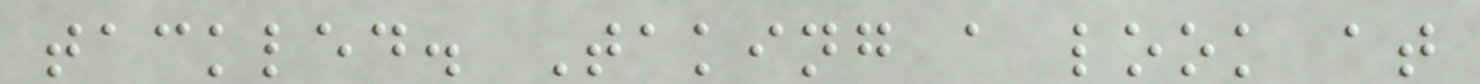tackled. Taking a look at
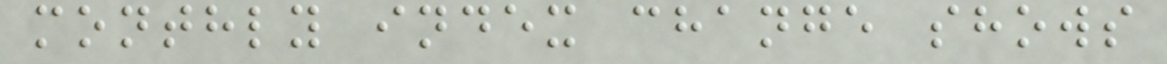monthly index change shows
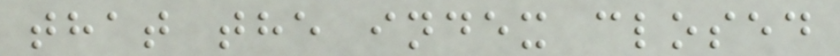that the index closed
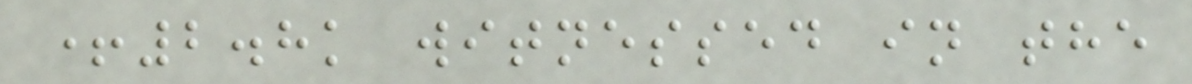+2.8k witnessed in the
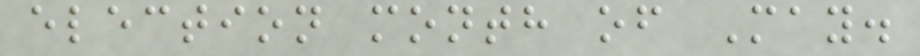election month of May.
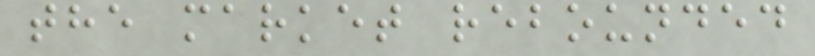the market rebounded
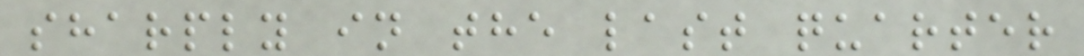sharply in the last quarter
